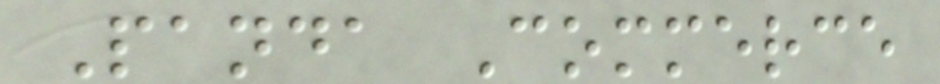Panda Commerce
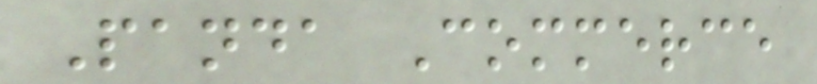Panda Commerce
